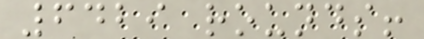6429 rounds!
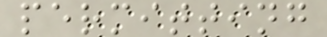permitting
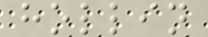hollin
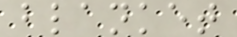blanket
